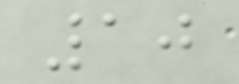10
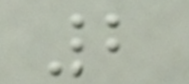2
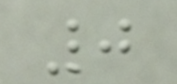0
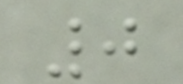0
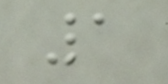1
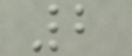2
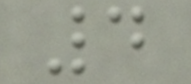4
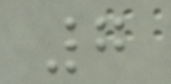7
